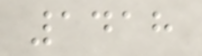1418
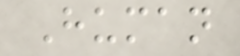Human
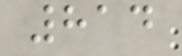814
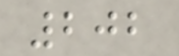202
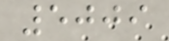5009
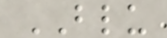BLU
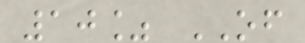10% OF
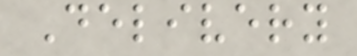Delivery
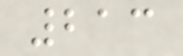213
